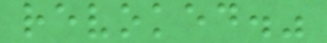revoked."
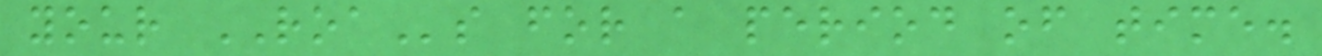your ROAs for a period of time.
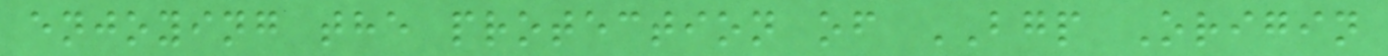enjoying the protection of BGP Origin
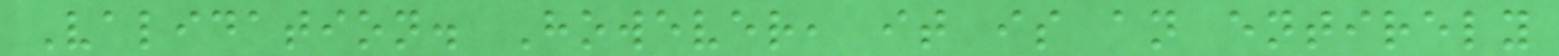Validation. However, it is an entirely
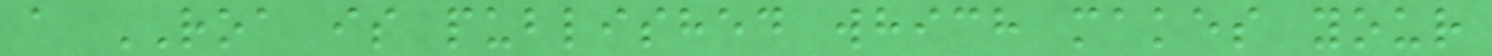a ROA is published which makes your
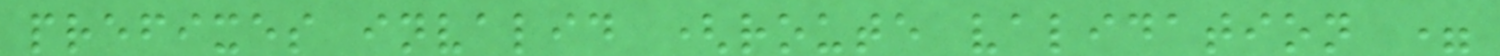prefixes invalid (route validation =
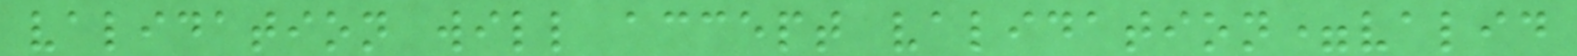validation will accept validation=valid
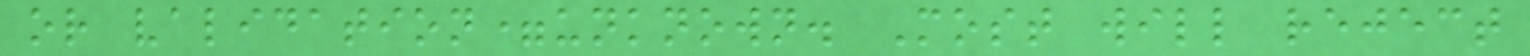or validation=unknown. Most will reject
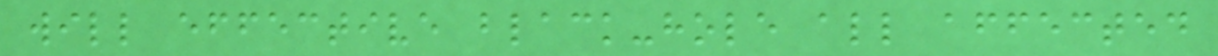will effective black-hole all affected
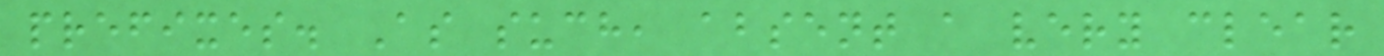prefixes. As such, absent a very clear
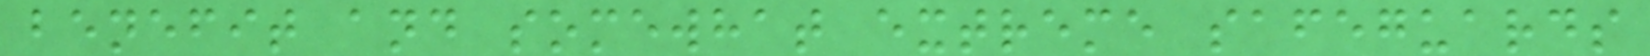benefit and somewhat extreme safeguards
